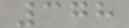378
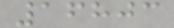16803
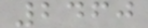2460
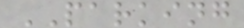PARKING
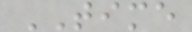TIME
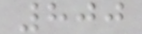800
